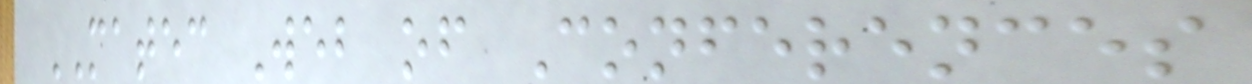MATEC Web of Conferences
